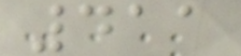411
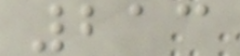213
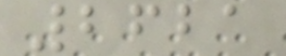2621
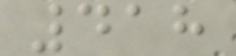418
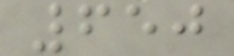650
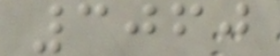3060
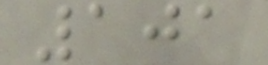101
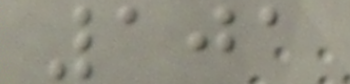101
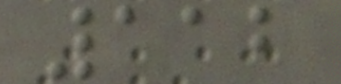112
